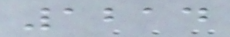1214
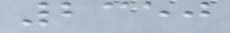2350
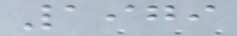1979
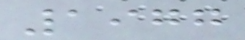1977
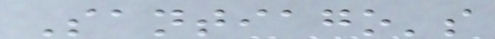Santiago's
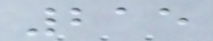215
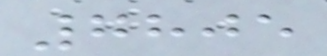7805
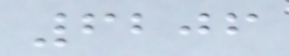6206
